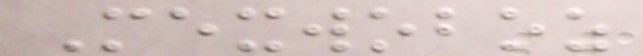Mexwoboz
